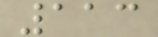113
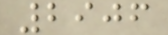2906
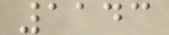1143
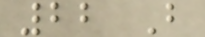22 B
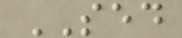SED
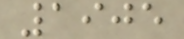1905
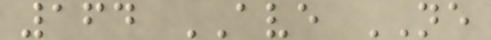164 AVE NE
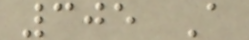305 A
